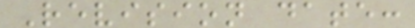Revision date:
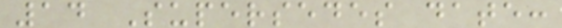14 Supersedes date:
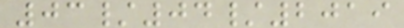03/04/2019
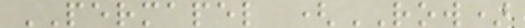PERMAPEL (ROW)
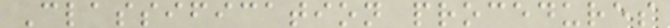Classification procedures
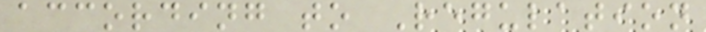according to Regulation
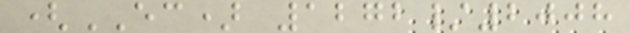(EC) 1272/2008
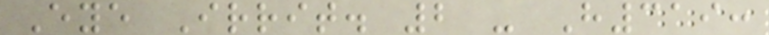Eye Irrit. 2 - H319:
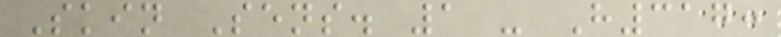Skin Sens. 1 - H317:
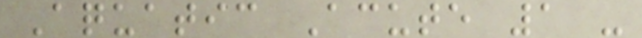Aquatic Acute 1 -
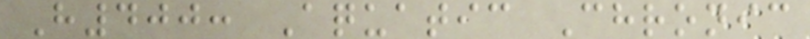H400: Aquatic Chronic
